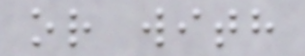or with
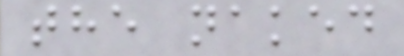the naked
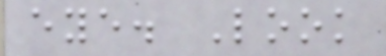eye. Look
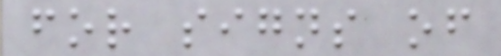for signs of
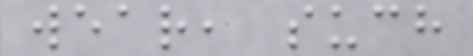wear, such
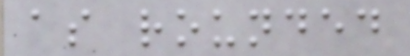as rounded
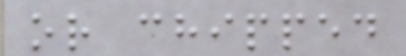or chipped
